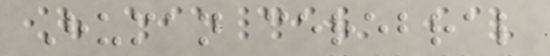Human cerebral
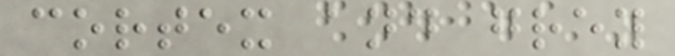cortex and grey
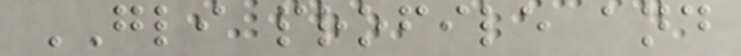GLI profile and
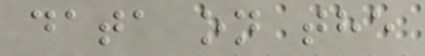data on the
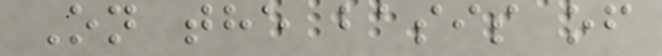On the basis of
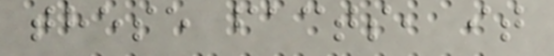these facts, it
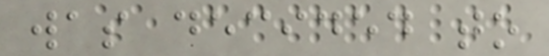was decided to
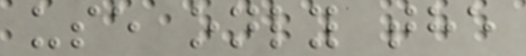use only the
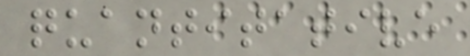quantitative
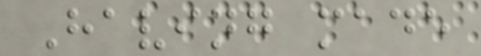Having made
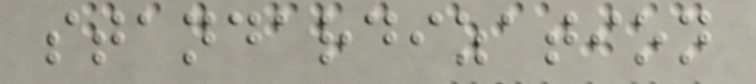standardization
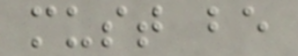must be
